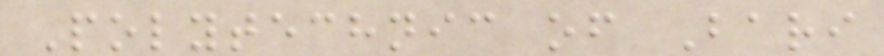Polytechnic of Bari
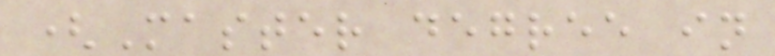(Master degree in
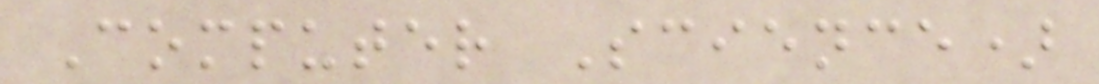Computer Science)
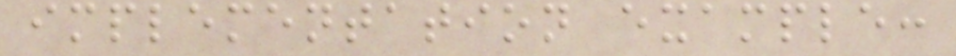implementation example:
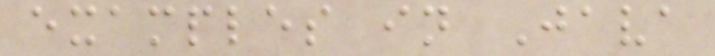examples in Java
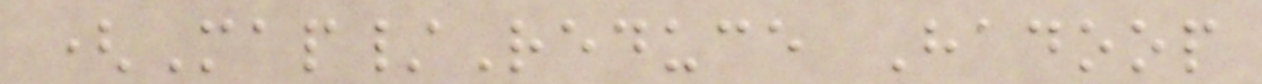(Map/Reduce Hadoop
